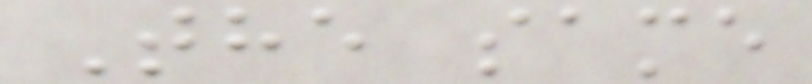The same
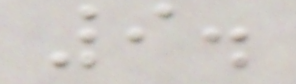9.
